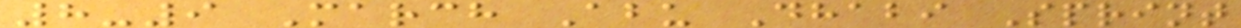8-9 March Abu Dhabi Sprint
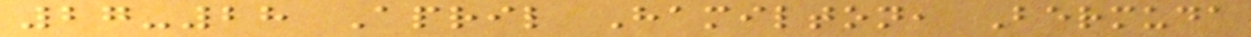27-28 April Hamilton, Bermuda
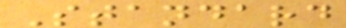Standard
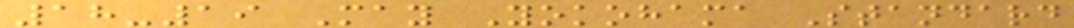18-19 May Yokohama Standard
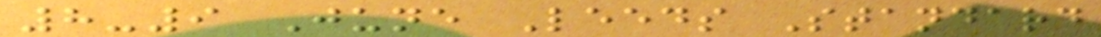8-9 June Leeds Standard
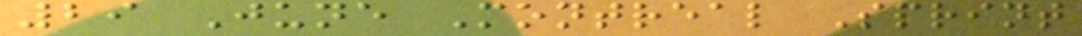29 June Montreal Sprint
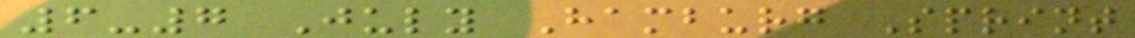6-7 July Hamburg Sprint
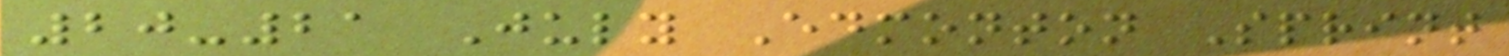20-21 July Edmonton Sprint
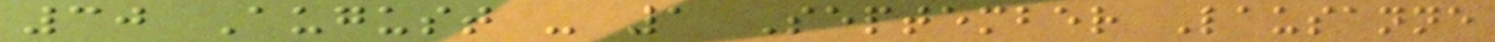30 August - 1 September Lausanne
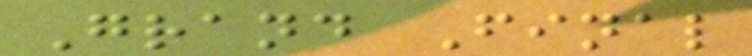Grand Final
